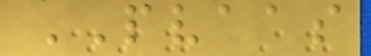PVAAS
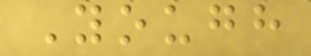Yough
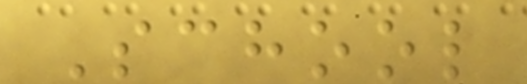School
